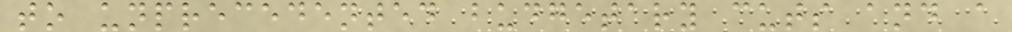to unprecedented budgetary cuts and a
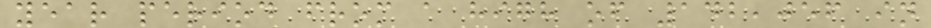year period from a high of 142,056 in
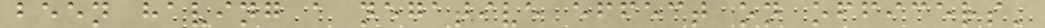been having a negative effect on officers'
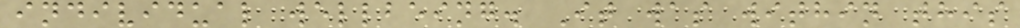individual wellbeing. It was within this
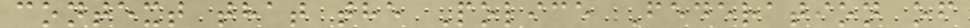context that the Police Federation of
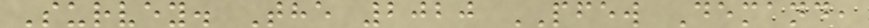Survey. The 2020 PFEW Demand,
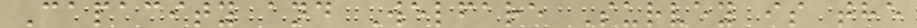Capacity and Welfare Survey is the
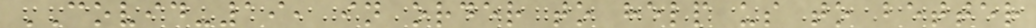COVID-19, in order to help us to better
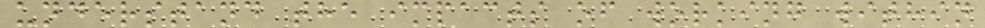understand the impacts of working within
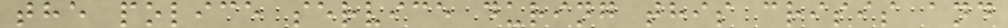the police service during this crisis and
